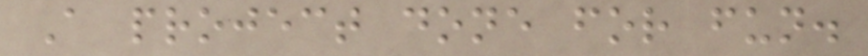A project done for fun.
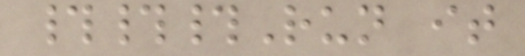###Run it
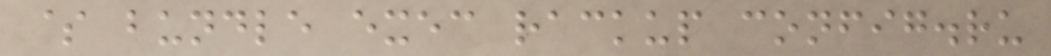$ bundle exec rackup config.ru
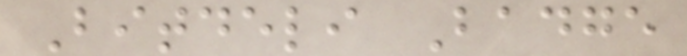Bitdeli Badge
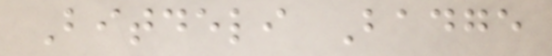Bitdeli Badge
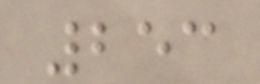253
